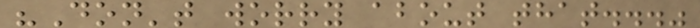"Don't worry about that..."
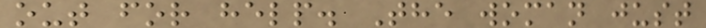out for help. The woman just
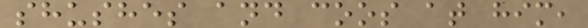shushes and coos at him,
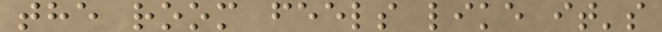the room feels like it's
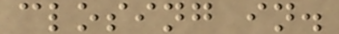closing in.
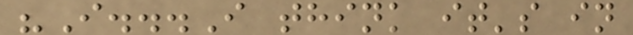"I...I think it's in
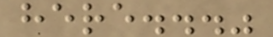here..."
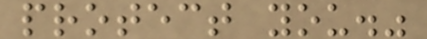protect you."
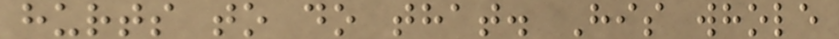hurts to do that. His whole
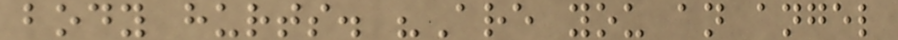body hurts. "Are you an angel
